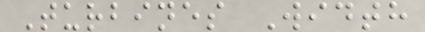Turbines Width
